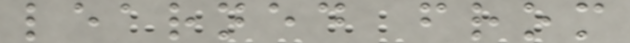learned from
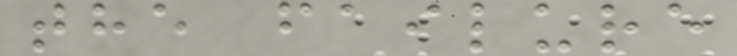the failure
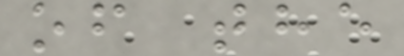of the
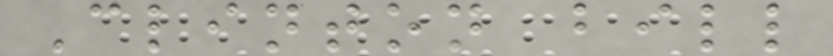Clinton bill
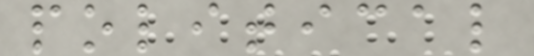political
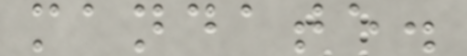mandate.
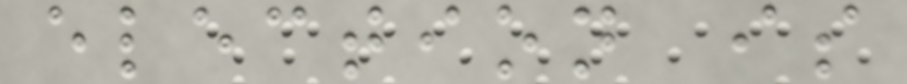election is
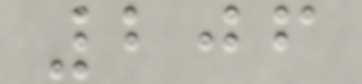206
